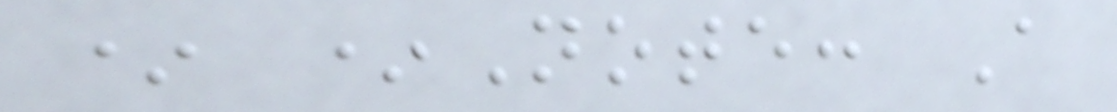* *Note: A
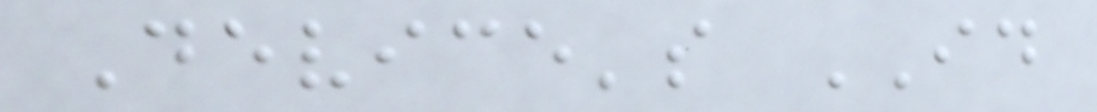Device's ID
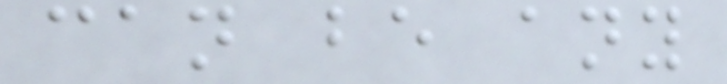can be any
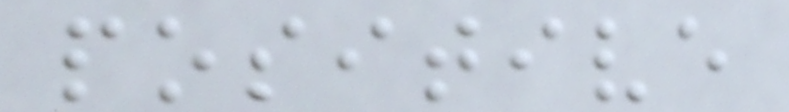positive
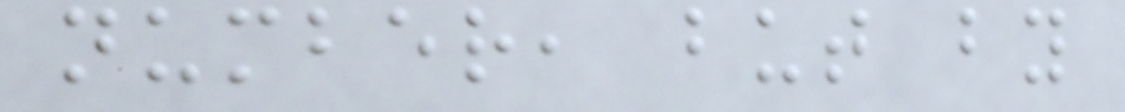number, but by
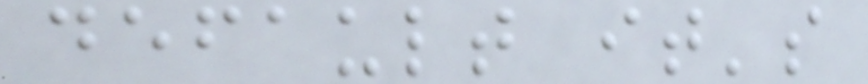default it's
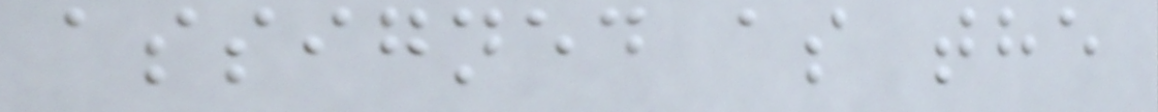assigned as the
